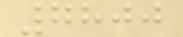7800
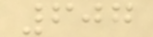607
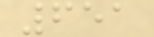651
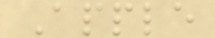Apple
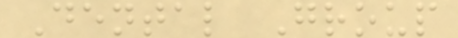Dental Group
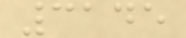3145
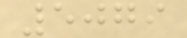5079
